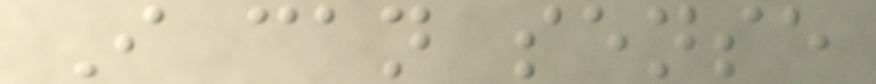I can sense
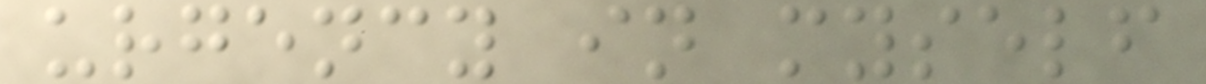urgency in myself
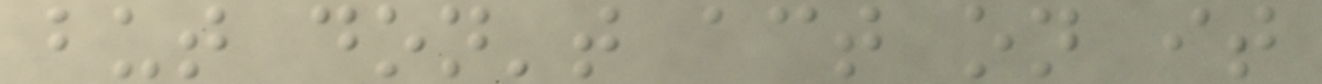but don't act on it
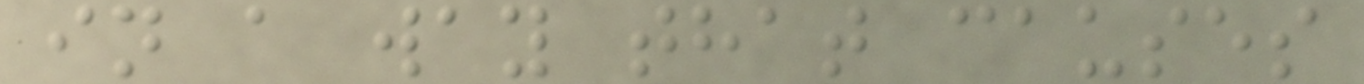in a way that causes
